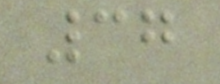37
